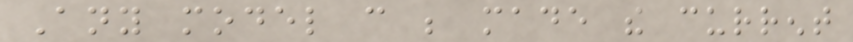Any model can be made the current
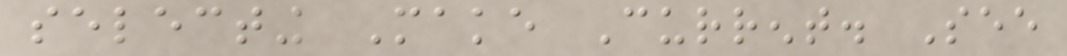selecting Make Current. See
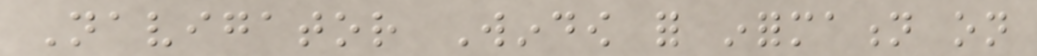Navigator Window for information on
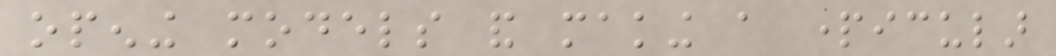opening models and making a particular
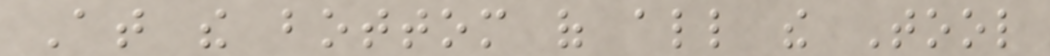At the bottom of all the Tool
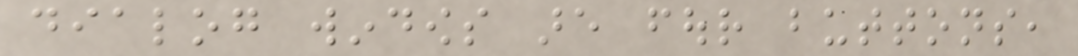dialog windows are four buttons,
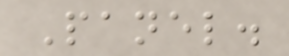Panel.
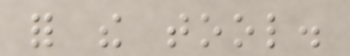for the tool.
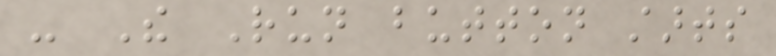- The Run button starts
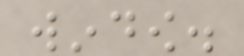window.
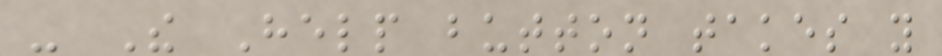- The Help button takes you
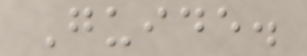Guide.
